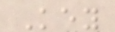Key
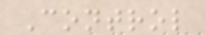Control
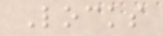Locks
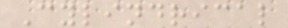Cylindrical
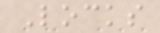Locks
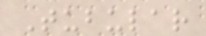Tubular
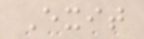Exit
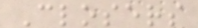Closers
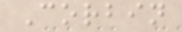Corbin
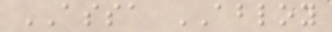ASSA ABLOY
